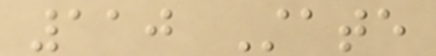110 State
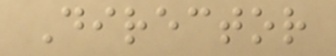Director
